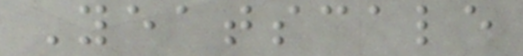Yeatscale
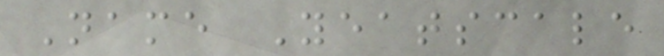Name Yeatscale
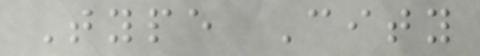Type City
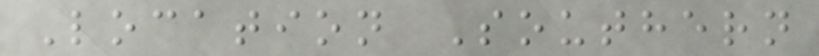Location Southern
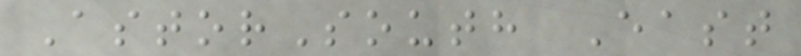AstorSouth East
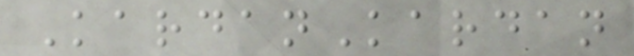KardanKardan
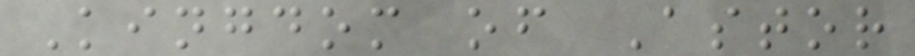Kingdom of Astor
